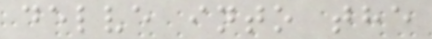delve into the
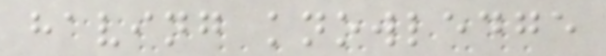having knowledge
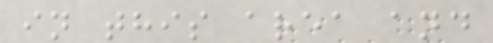in this area and
